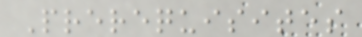Prerequisites
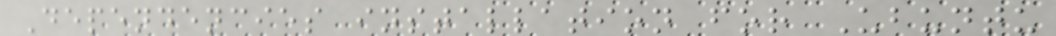Dependencies installation for Ubuntu
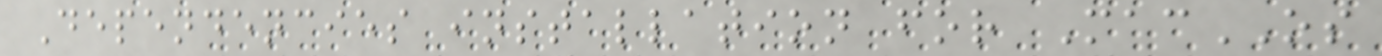Dependencies installation for MacOS
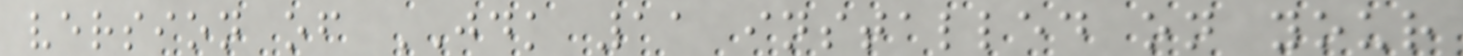version of JDK 11 installed on your
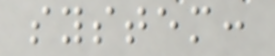system:
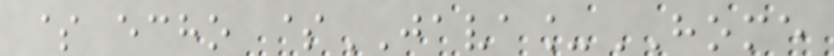$ echo $JAVA_HOME
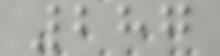287
